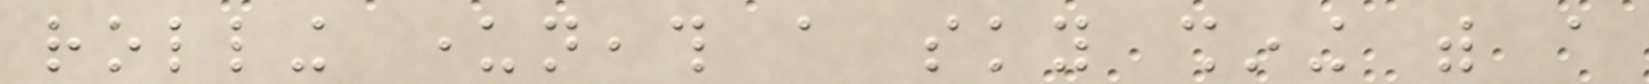rolling underneath a sky shining with a
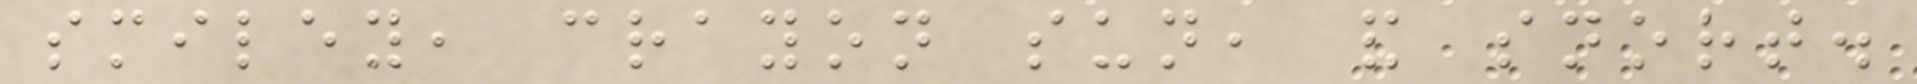smiley, crayon sun, and snort.
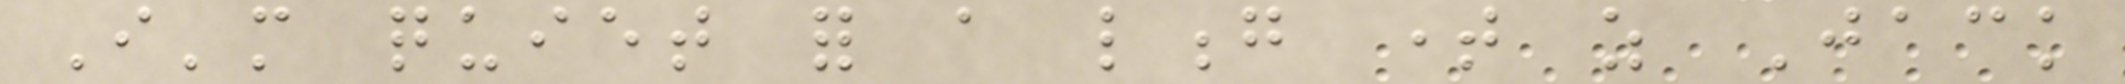I'm quiet for a long time as Jack
